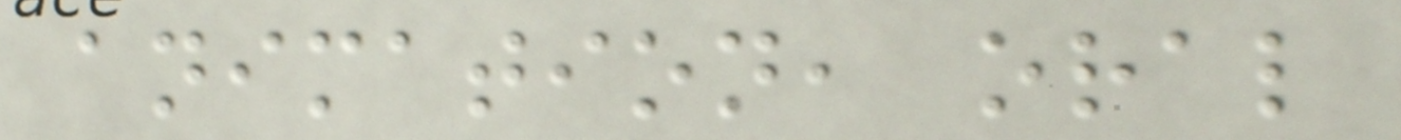animation, oral
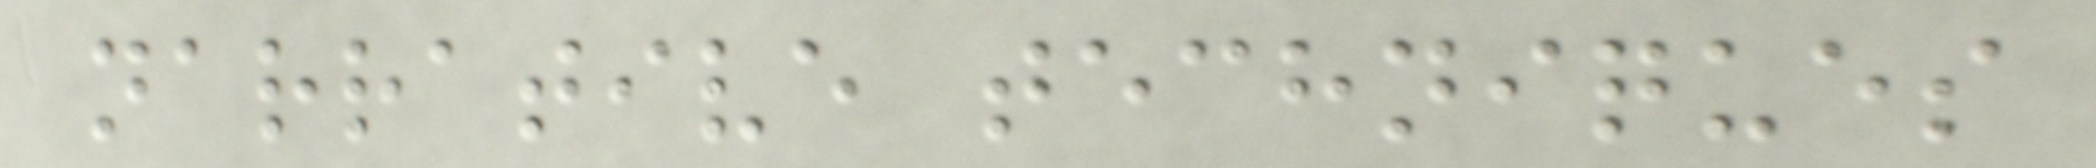narrative techniques
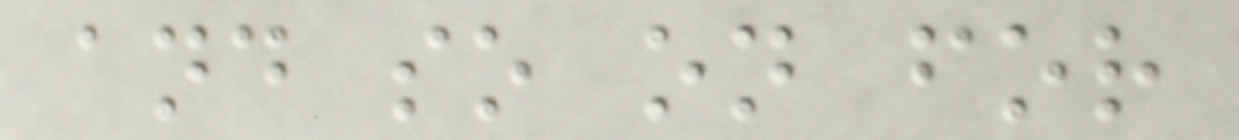and so on for
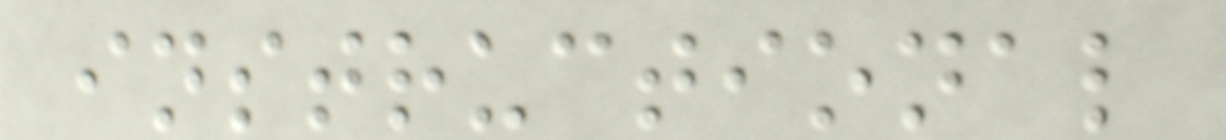instructional
